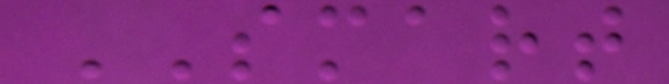SMART
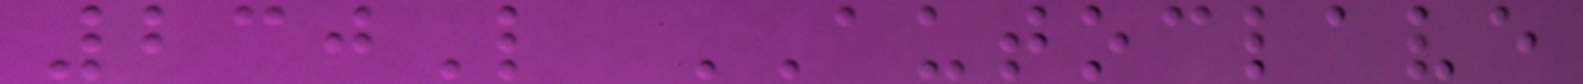230L AUTOCLAVE
